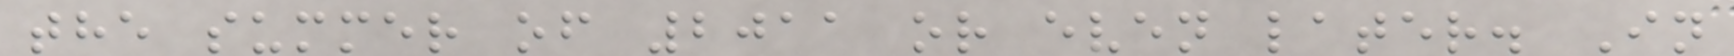the summer of 2011 or even later. In
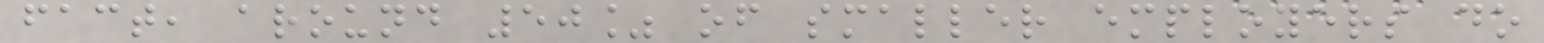fact, around 50% of smaller employers do
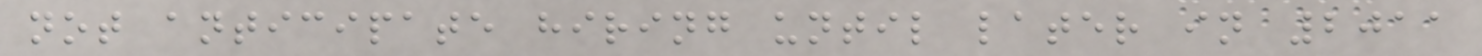not anticipate hiring until later in 2011
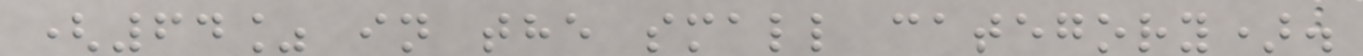(64% in the small category).
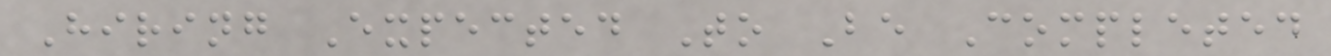Hiring Expected To Be Completed
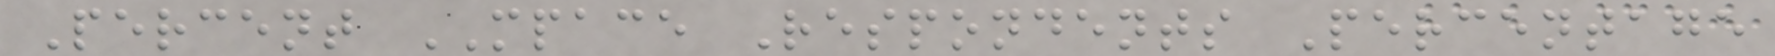Percent MPACE Respondents Percentage
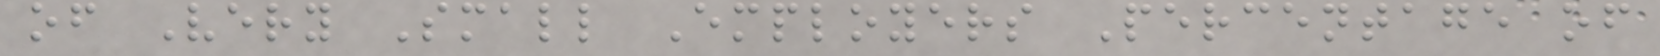of Very Small Employers Percentage of
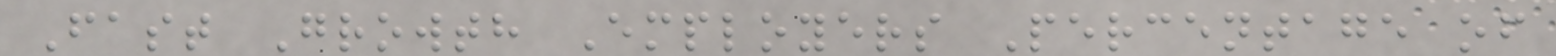Fast Growth Employers Percentage of
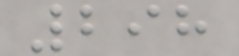298
